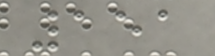151
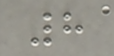8
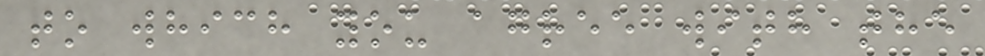to which you agree with the
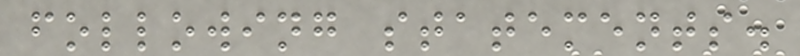following statements.
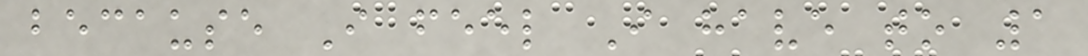because I feel I have to 1
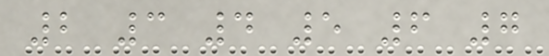2 3 4 5 6 7
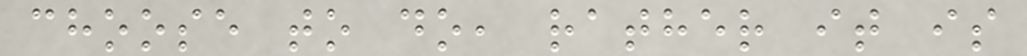choose to do, rather it is
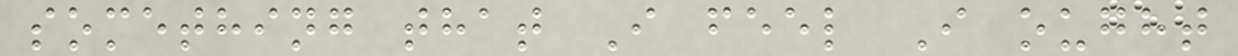something that I feel I ought
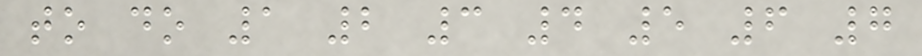to do 1 2 3 4 5 6 7
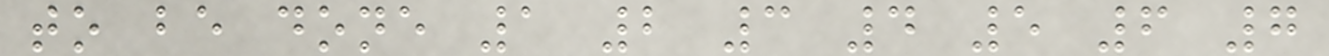to be done 1 2 3 4 5 6 7
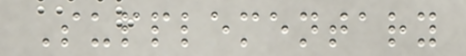Supplementary
